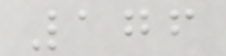176
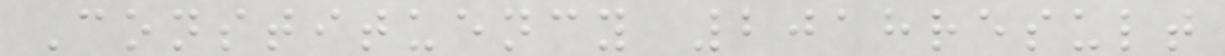Constituency 2018result
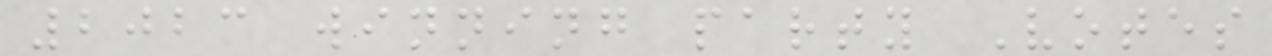2023 winning party Votes
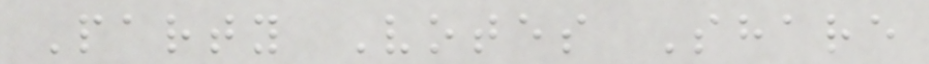Party Votes Share
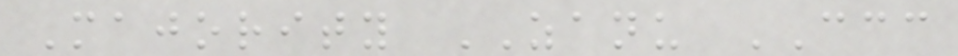Majority ZANU CCC
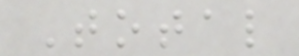Total
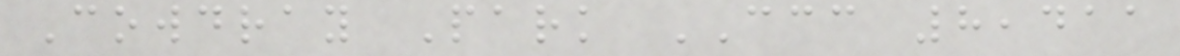Cowdray Park CCC 8,411
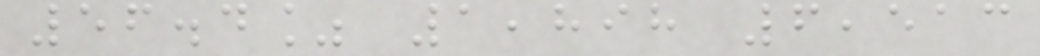56.4% 1,898 6,513
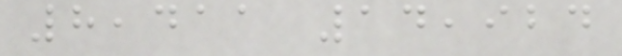8,411 14,924
